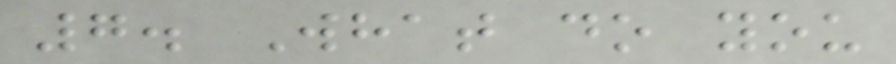7. What do you
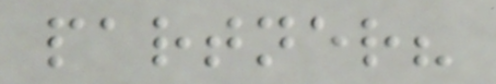partner?
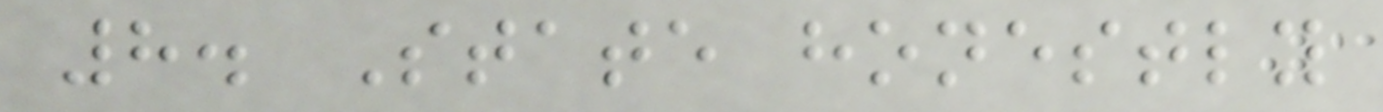8. State honestly
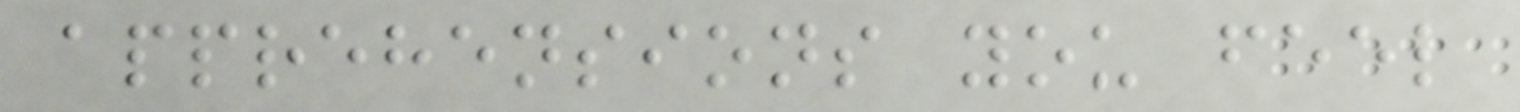apprehensions you feel
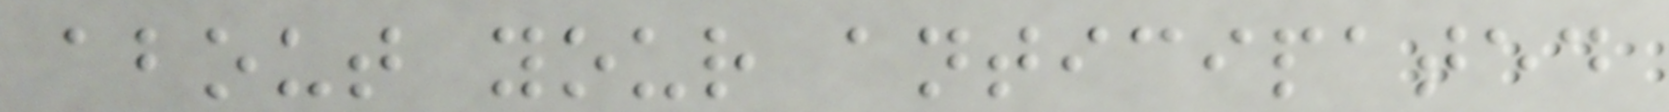about your anticipated
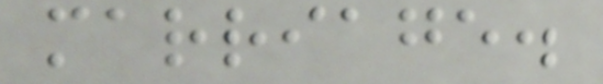marriage.
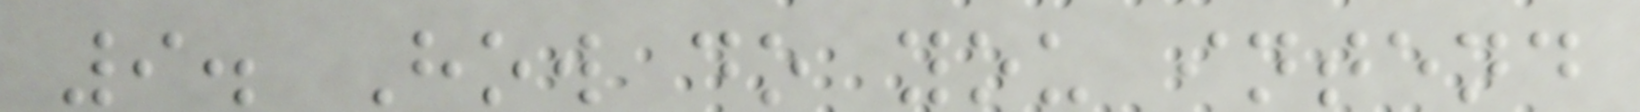9. How do you intend
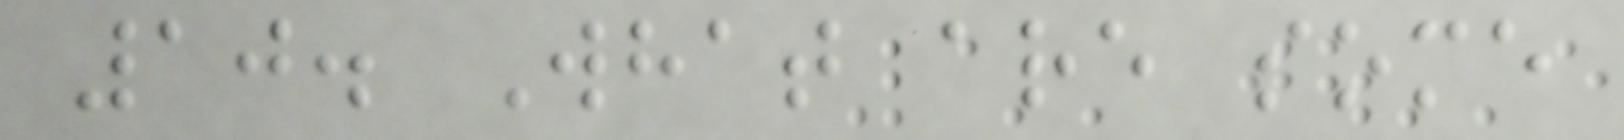10. What are some
